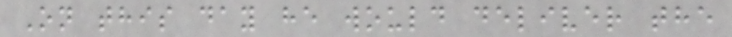On this day he would deliver the
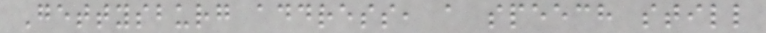Gettysburg address, a speech still
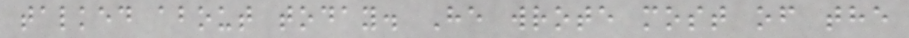talked about today. He wrote most of the
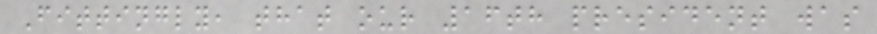Fittingly, that our 16th president was
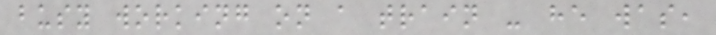busy working on a train - he was,
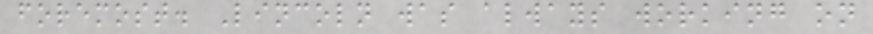foremost. Lincoln was always working on
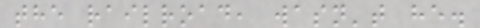the railroad, wasn't he.
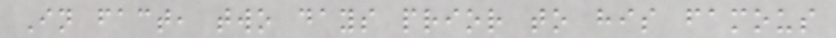In fact, two days prior to his famous
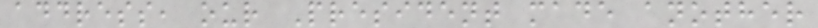address, our President made another
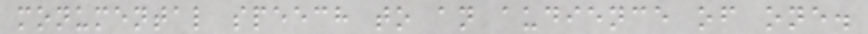monumental speech to an audience of one.
